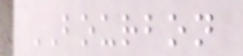BOURBON
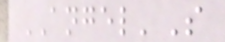ANGEL'S
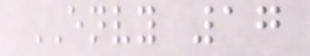ENVY 17
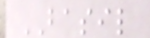BASIL
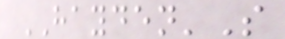HAYDEN'S
